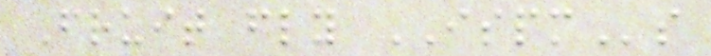Fruit fly ISPMs
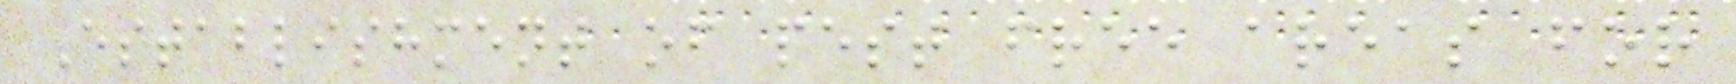Establishment of pest free areas for
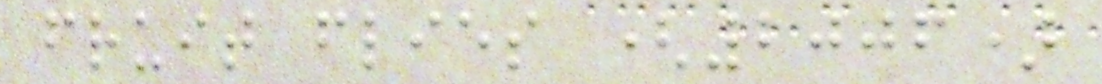fruit flies (2006)
